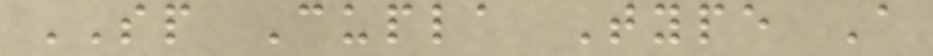SP Cupla Type A
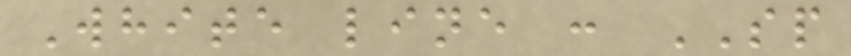White line : SP
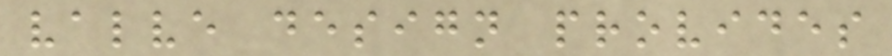valve design provides
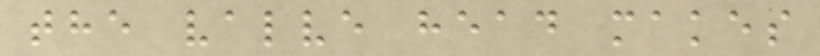the valve head makes
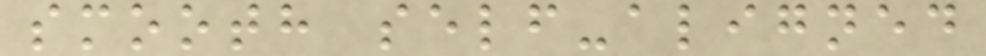smooth self-aligned
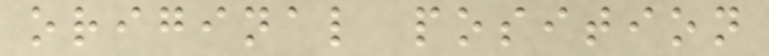original position
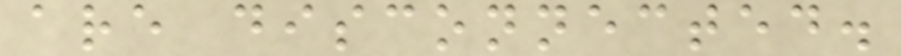are disconnected.
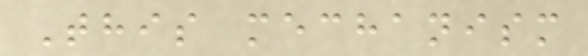This mechanism
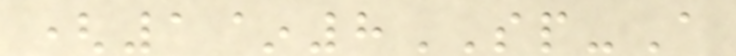(1~8SP-A
